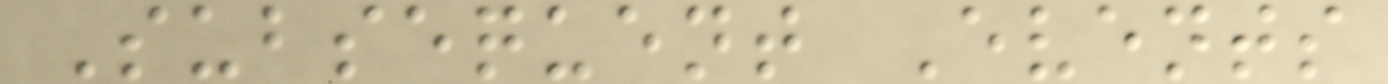Subsequent Events
